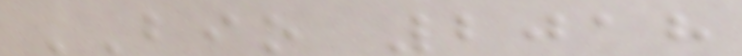BIO 2018
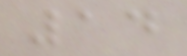14
